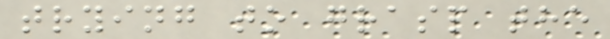trying to grasp the
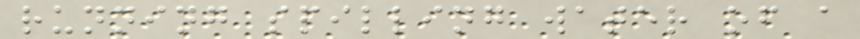running spilling water of a
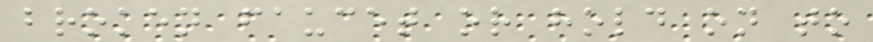broken faucet or hold on to
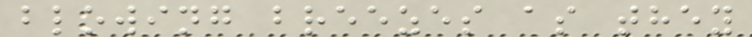blowing breezes as they
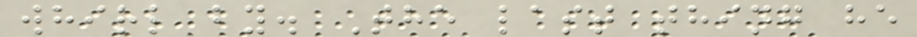whirl by. The last thing he
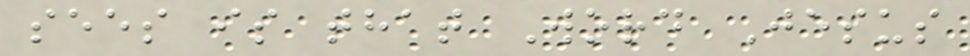sees is that Word Jesus
